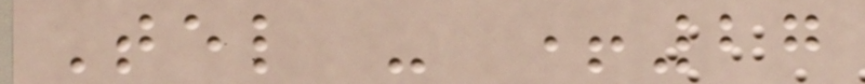Tel - +27
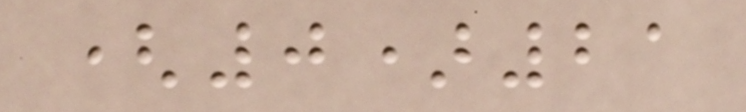(0)21
